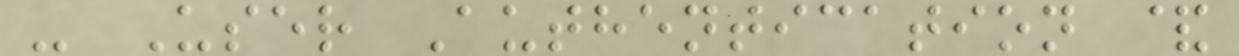- User Authentication &
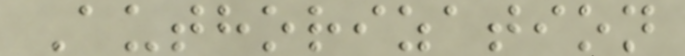Authorization
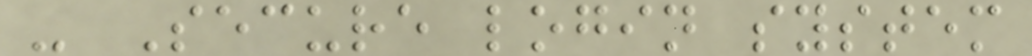- Secure login system
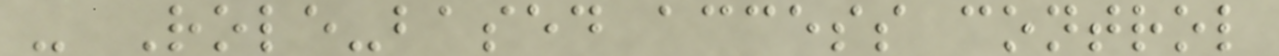- Role-based access control
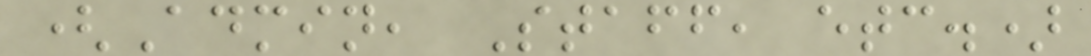(Admin, Staff, etc.)
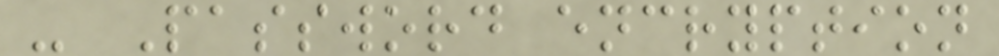- Password encryption
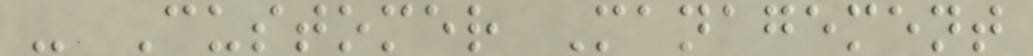- Customer Management
